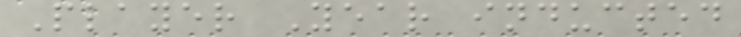Player Year inducted
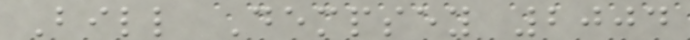Bill Dempsey 2004
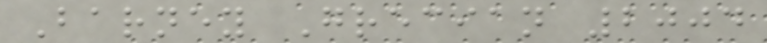Barney Grecian 2004
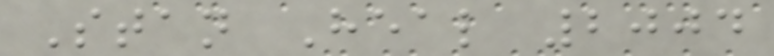Stan Heal 2004
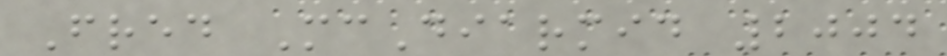Fred McDiarmid 2004
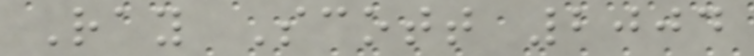Ray Scott 2004
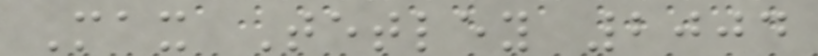Max Tetley 2004
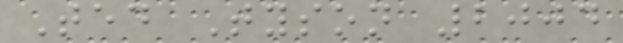Ted Tyson 2004
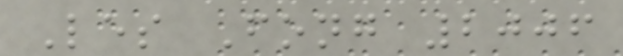Les Fong 2006
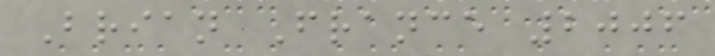Brian France 2006
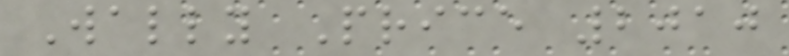Wally Price 2010
